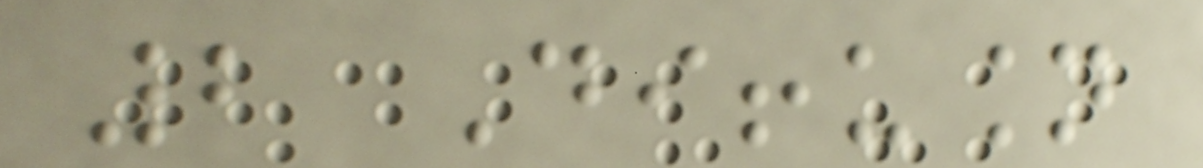2 Diffusion
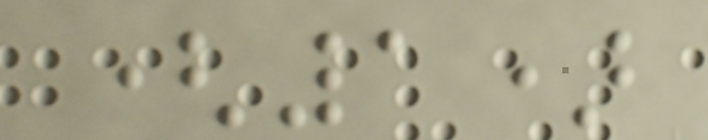(1)
